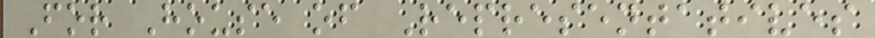For House of Representatives
